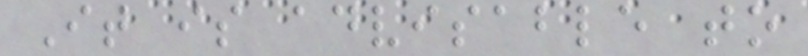It is advisable to
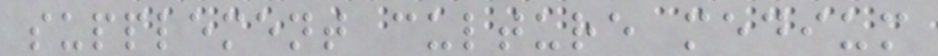supplement culture medium
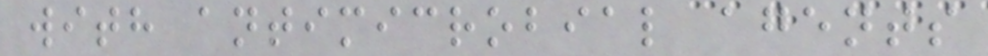with antimicrobial agents
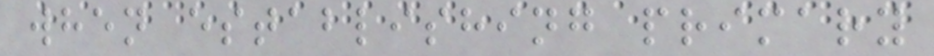when establishing primary
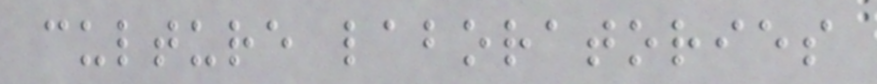culture laboratories
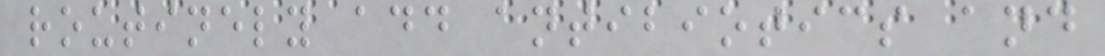routinely add antibiotics and
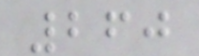260
